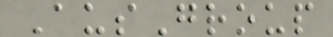AusGroup
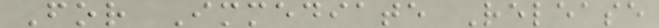For Immediate Release
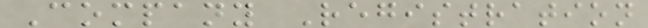Company Registration
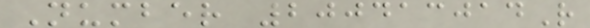Number 200413014R
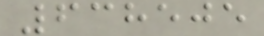638505
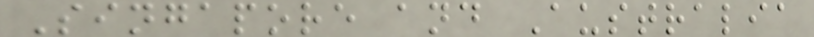Singapore and Australia
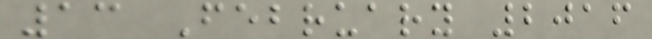13 February 2016
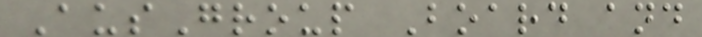AusGroup Board and
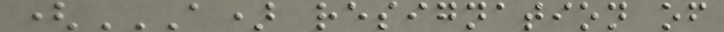(A) RESIGNATION OF
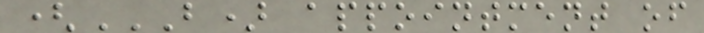(B) APPOINTMENT OF
